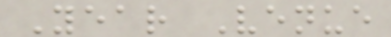Year Venue
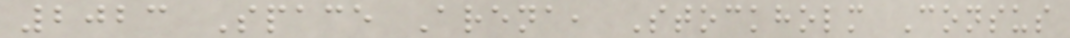2023 Space Arena, Stockholm Consus
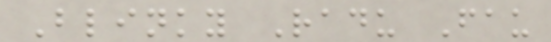Blinky Radu Fau
